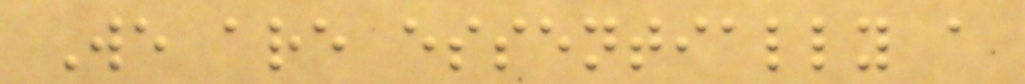We are essentially a
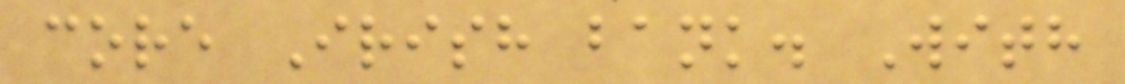core Irish bank. With
